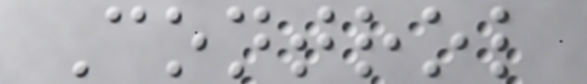Control
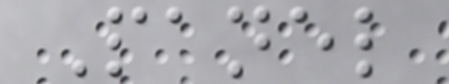Panel
